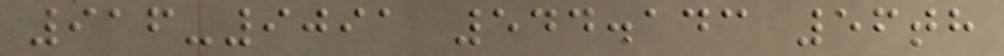916-9091 544.143 56th
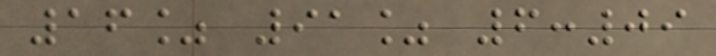16% 91% 6:09
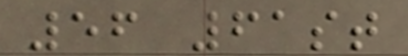56 61st
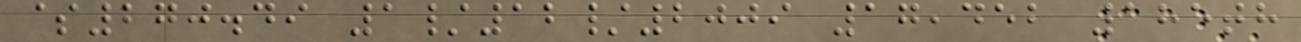$270.49 1/12/2009 17,452 185th
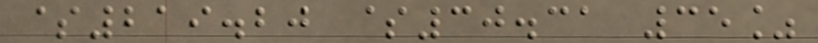$219.20 $30.31 35%
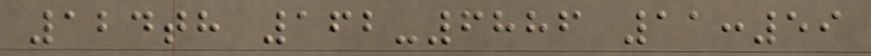124th 162-6886 11:59
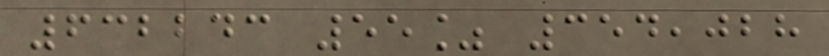632243 55% 354,028
